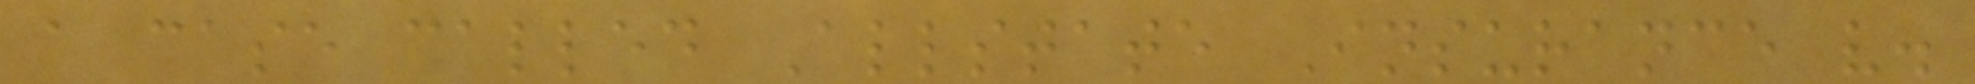a case called Allstate Insurance v.
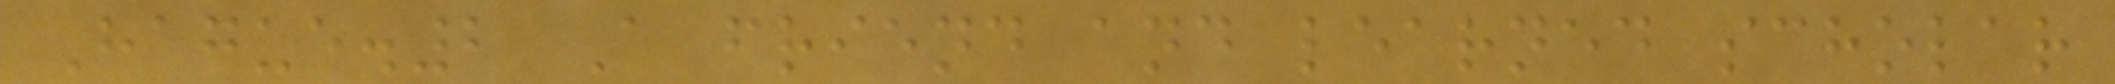Hague.2 A friend and learned scholar
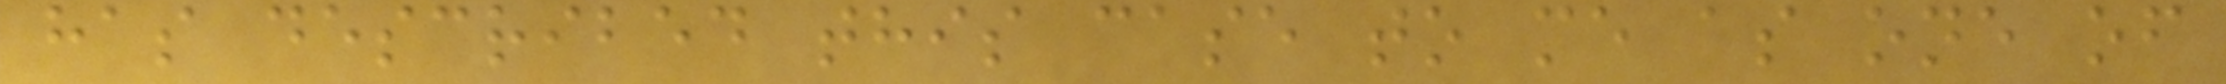has described this case to me as one of
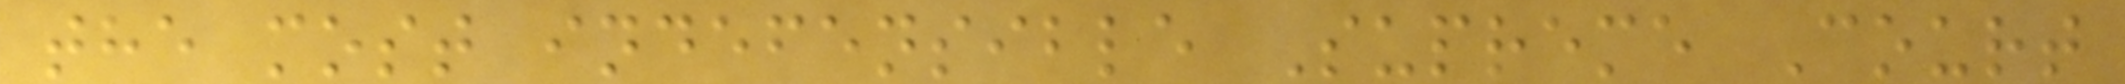the most indefensible Supreme Court
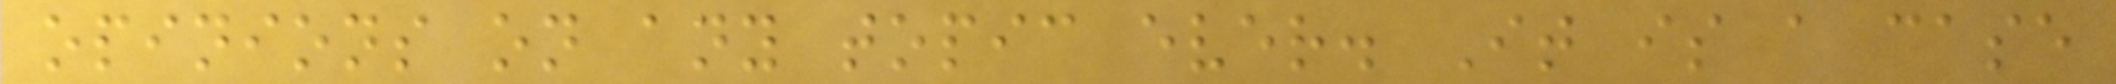opinions on any topic ever. It is a case
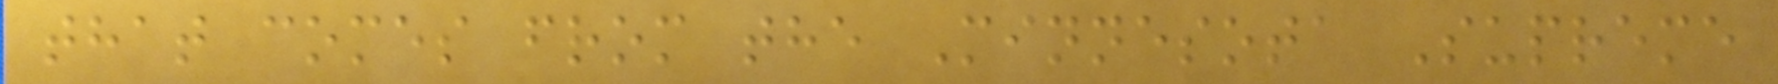that comes from the Minnesota Supreme
